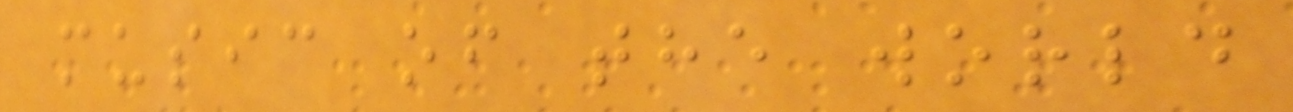music of the world
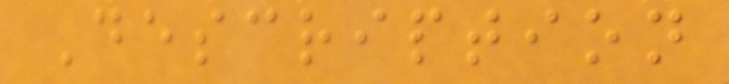Description
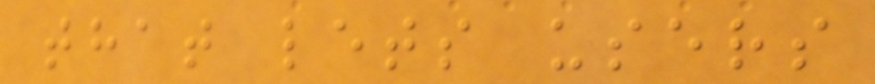that lets users
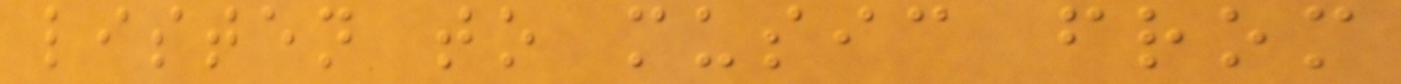listen to music from
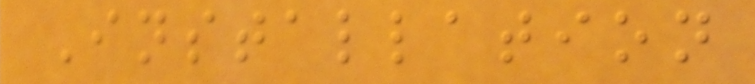Installation
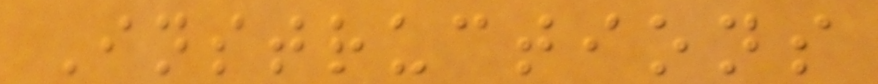Instructions
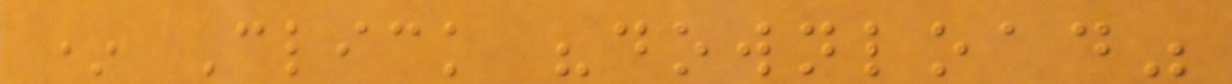* Click "download"
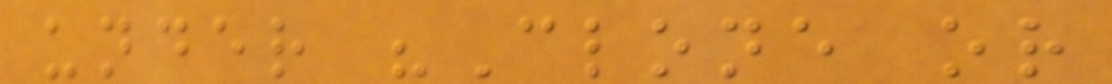under "Clone or
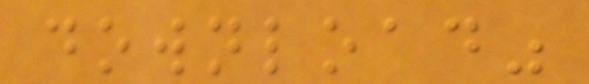download"
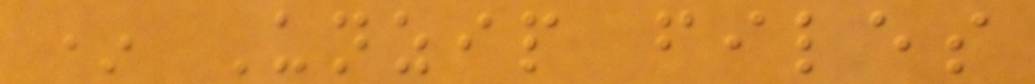* Unzip files
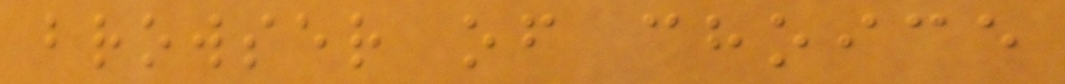browser of choice
